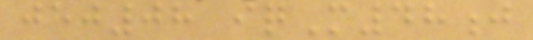jej08 iqM48j
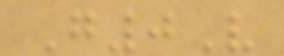G0V
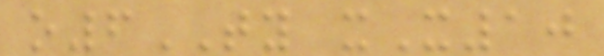o6TY xX10
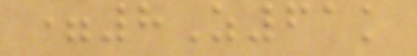=8Z61k
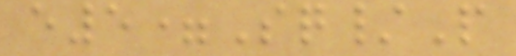e5=Sq/P
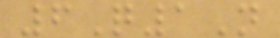6Q1N
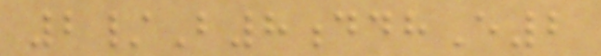2/B8ddhE2
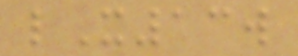lX13w
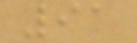91
